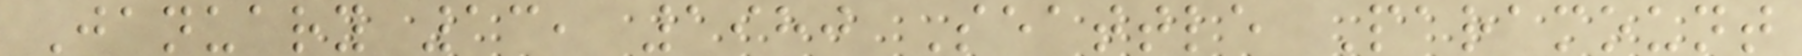January 13, 1980 Seattle Paramount
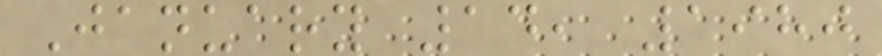January 14, 1980
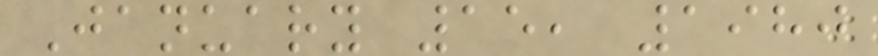January 15, 1980
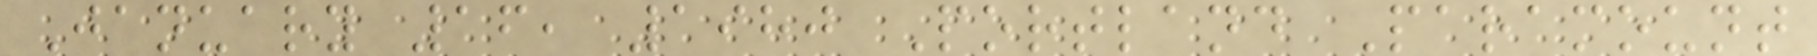January 16, 1980 Portland Paramount
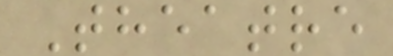Theatre
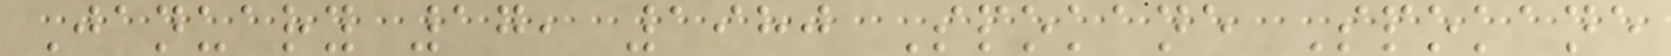January 17, 1980 Spokane Spokane
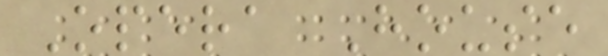Opera House
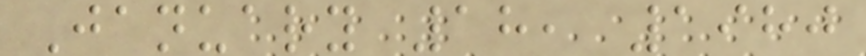January 18, 1980
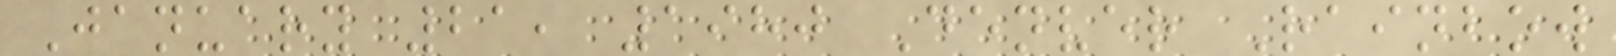January 21, 1980 Denver Rainbow
